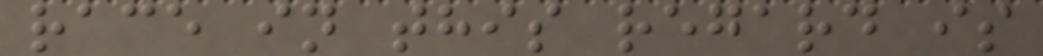race in this regard is
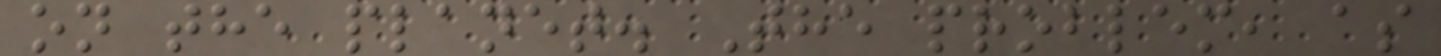on the planet. The problem, as
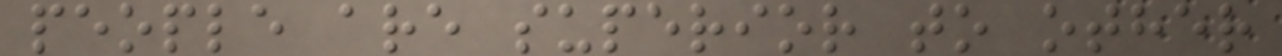people are superior to other
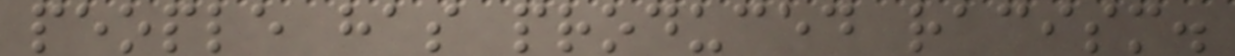people has produced racism.
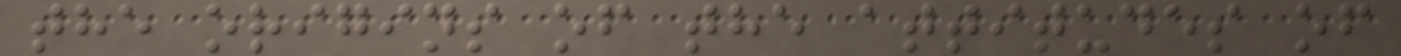the origins of the attitudes of
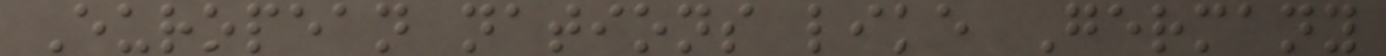European nations like Germany
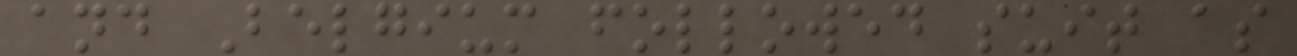and Belgium followed suit as
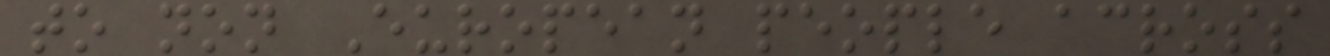to non European people across
